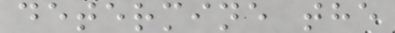determine the
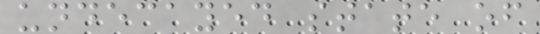undecayed state of
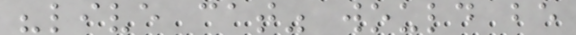"live cat" would be
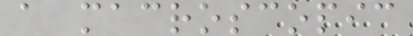a macroscopic
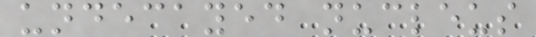undecayed nucleus
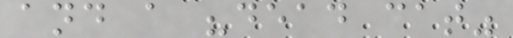and a "dead cat"
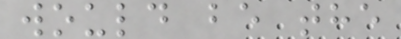would be the
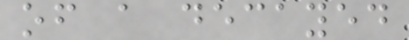of a decayed
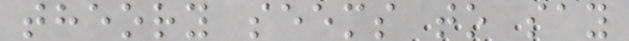theory seems to say
